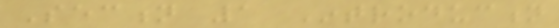Section 1 Introduction
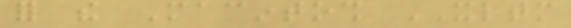for the Macintosh XLTM
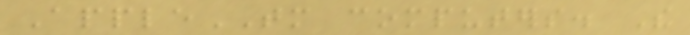AppleTM computers. The
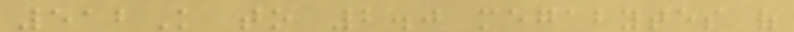512K to 2.0 megabytes of
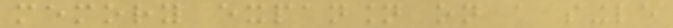memory expansion on a single
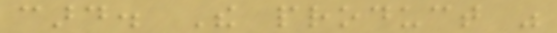card. The product was
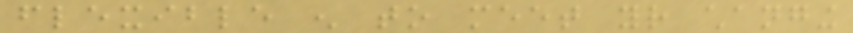flexible enough to meet your changing
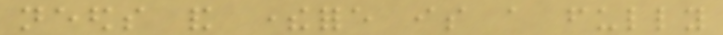needs and therefore is a fully
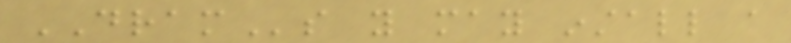DRAMs you may install a
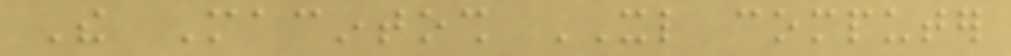The Macintosh XL computer
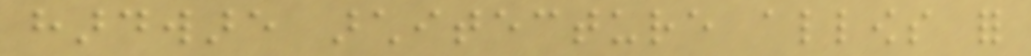hardware architecture allows for
